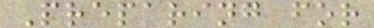Preparing for
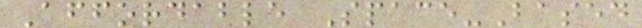Affordable Space-Based
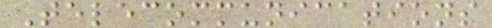Telecommunications
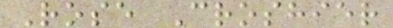Rose Croshier
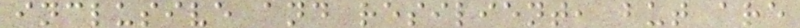inclusive and resilient, but are
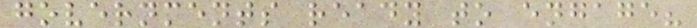governments ready to engage?
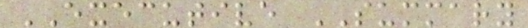EXECUTIVE SUMMARY
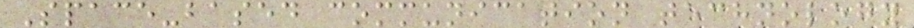Space-based communication technology
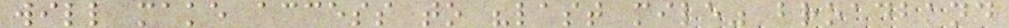will make access to "last mile" broadband
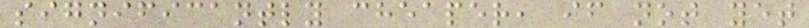significantly cheaper, if not yet
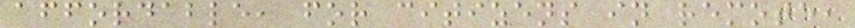affordable, for citizens in remote,
